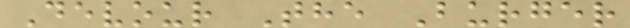Devour The Burger
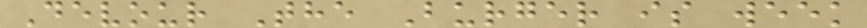Devour The Burger is week
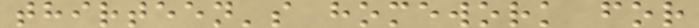thirteen's homework for
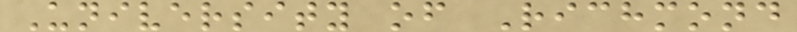University of Richmond
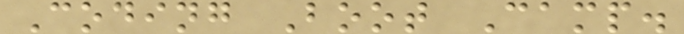Coding Boot Camp.
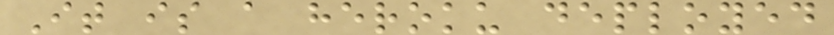It is a heroku deployed
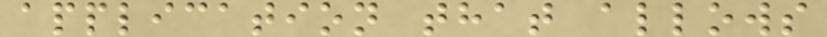application that allows
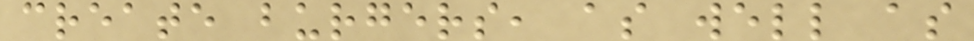create burgers, as well as
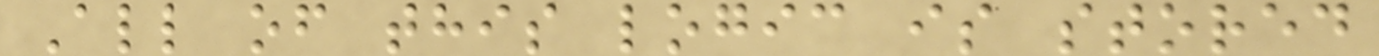All of this logic is stored
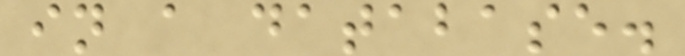in a database.
